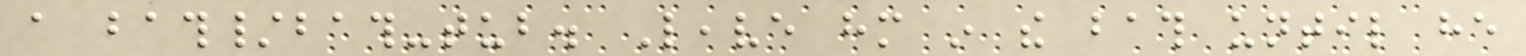a bath/bath-tub. Leave him in the bath until he
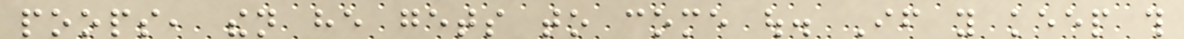poops, then he gets to come out. If you keep this
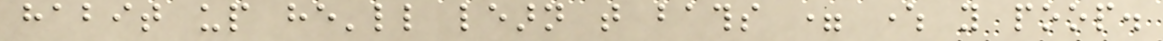habit up he'll learn that baths = where you poop.
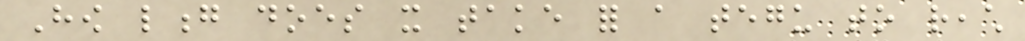How long does it take for a tegu to reach
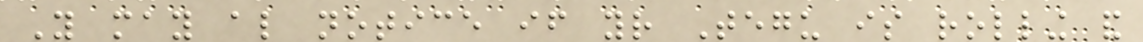You may also notice if your Tegu is rolling and
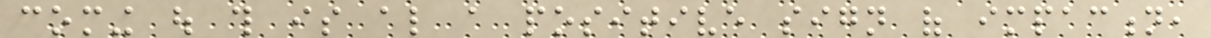coming out this is also a positive sign of impaction,
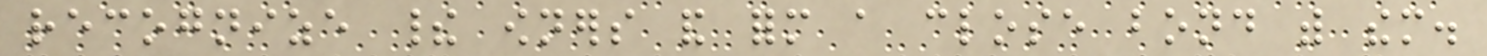recognize their owners and form a close bond with them.
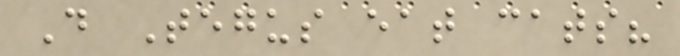Do Tegus eat cats?
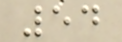54
